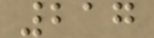217
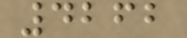4262
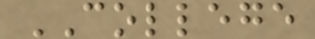COLLEGE
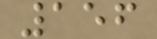156
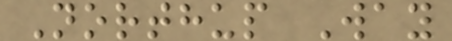Northup Way
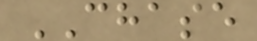CHASE
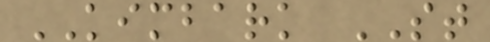KIMBARK ST
